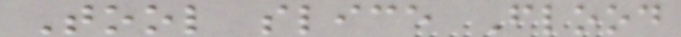Tool slice Flood
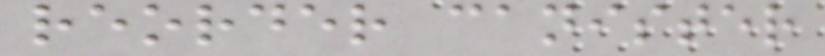reorder canister
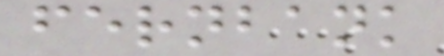fernbank
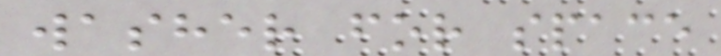washer for space
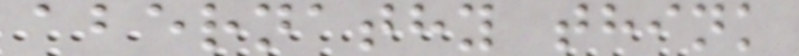abernathy think
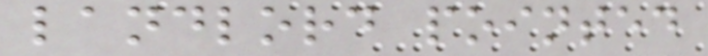landlord pointed
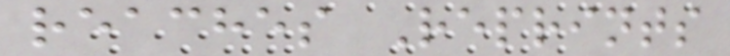reaches Reprints
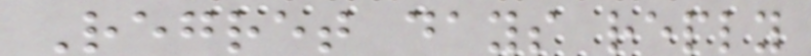Regret days reply
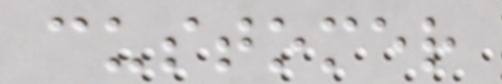customer
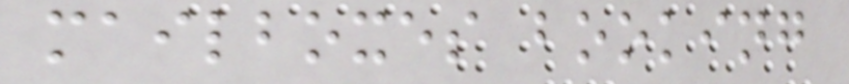mailboxes booking
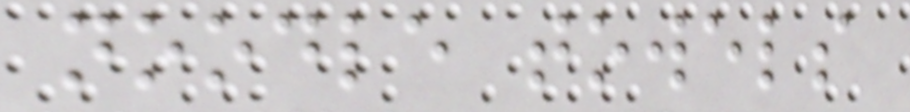noodle towels
